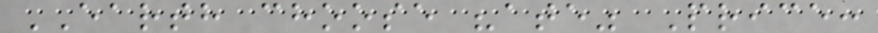EARTH choose "ate" Price:
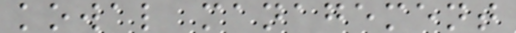kowal management
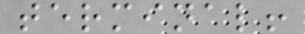terminal!
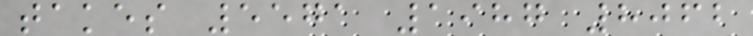takes 5571 1987 8062
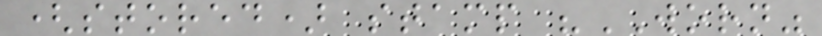(stored) stamp "WORN"
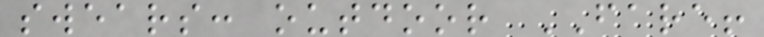swears: outdoor FARE!
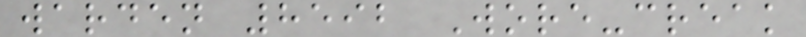warden 8592 Wore-creak
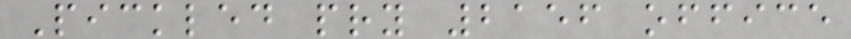Pickled pry 2156 office
